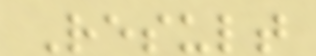Result
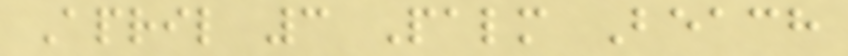April 3 Palm Beach
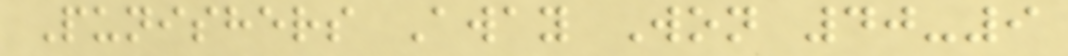Punishers Away Won 40-9
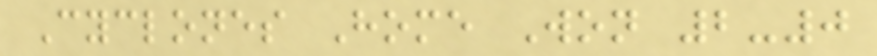Cyclones Home Won 2-0
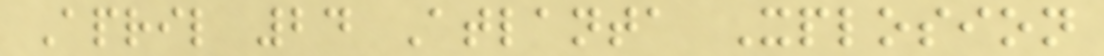April 24 Atlanta Xplosion
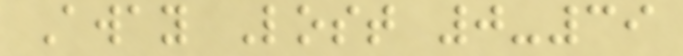Away Lost 0-39
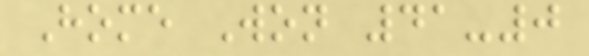Home Won 41-0
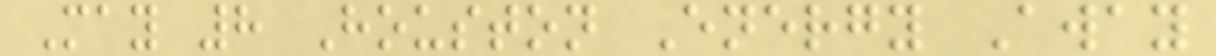May 8 Houston Energy Away
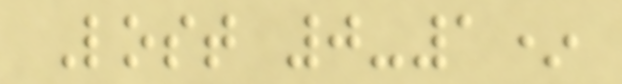Lost 0-1*
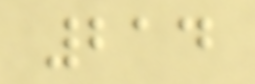214
